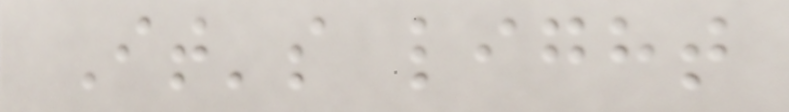It's light
